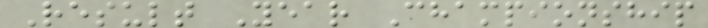Result Year Championship
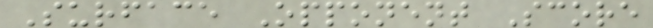Surface Opponent Score
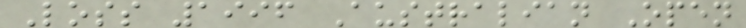Loss 1996 Australian Open
